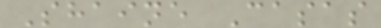Shaine Casas
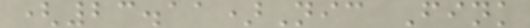(23.11)Nic Fink
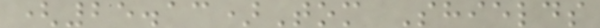(25.13)Tom Shields
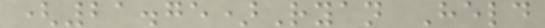(21.75)Ryan Held
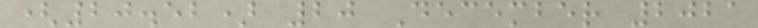(20.52) 20 December 2021
